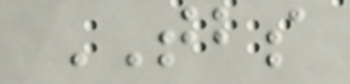TBS
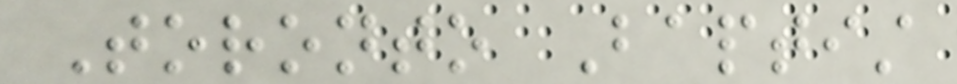Toronto Baptist
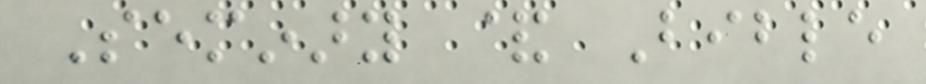Seminary & Bible
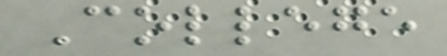College
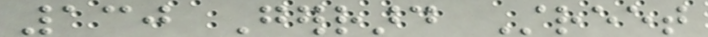130 Gerrard Street
